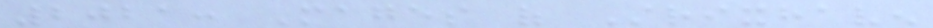2021: Mages of Strixhaven
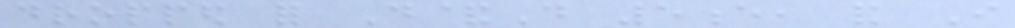dropped for D&D 5e, and I
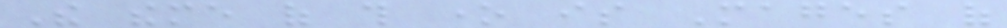The theme of this one is Mages of
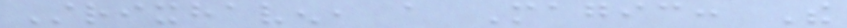Strixhaven, a Magic: The
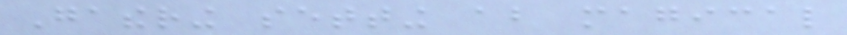Gathering setting about magical
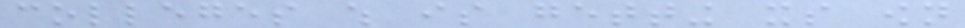colleges which is getting its own
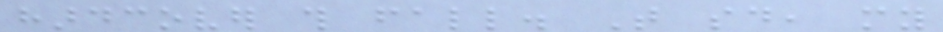hardcover this fall. That said, my
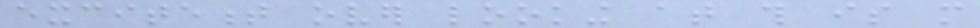excitement over looking at this is more
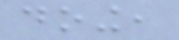doing,
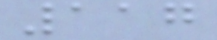117
